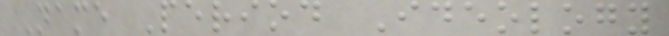Name Period Ideology
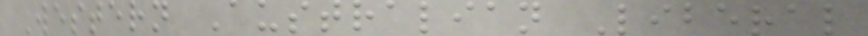Western Australian Liberal
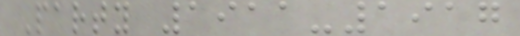Party 1911-1917
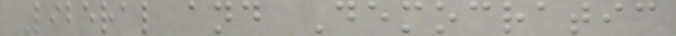Liberal and Democratic
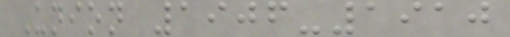Union 1906-1910
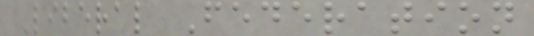Liberal Federation
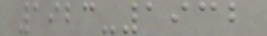1923-1932
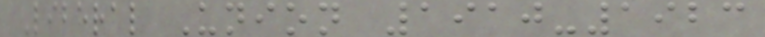Liberal Union 1910-1923
